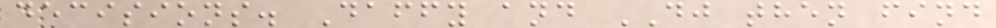decisions. Daffy and DJ then find
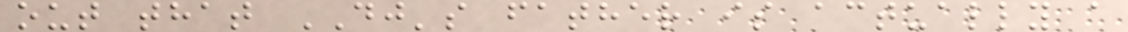out that DJ's father is actually a
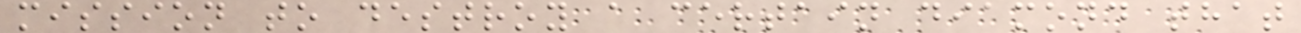mission to destroy a certain diamond that
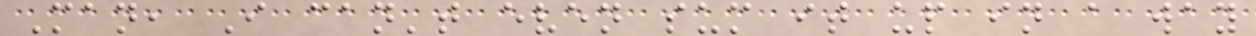Man, I can't even sum it up in a way
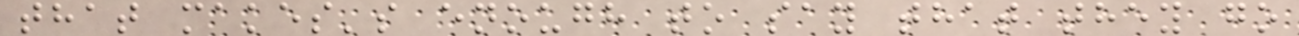that makes's enough to say that they go
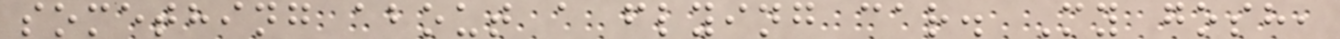something about a flying car. My gosh,
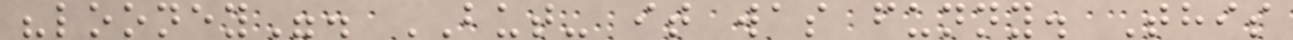"looney". BUT- it was funny. This
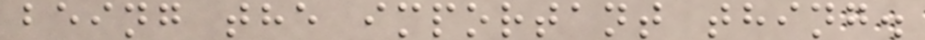being the important thing.
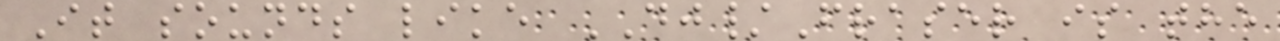It sounds like DJ/Fraser is the
